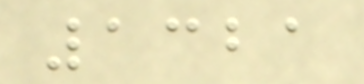1321
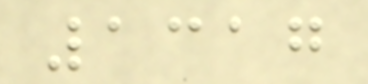1317
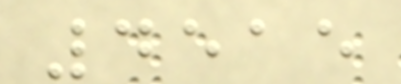4515
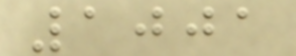1001
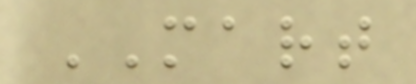MART
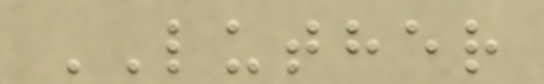LUTHER
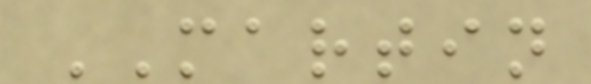MARTIN
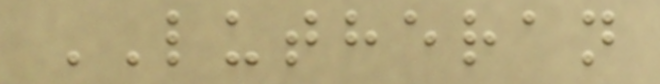LUTHERAN
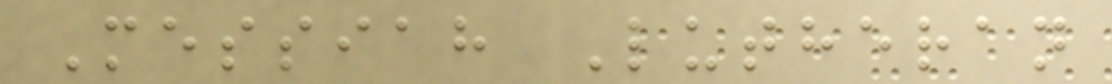Messiah Lutheran
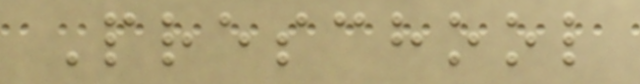Preschool
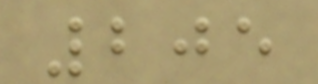205
